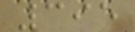395
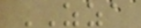ZZA
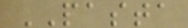PASTA
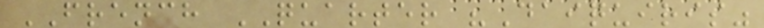FRENCH QUARTER "Daiquiris"
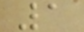1
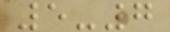5-7
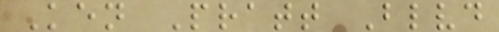Ken Pratt Blvd
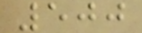500
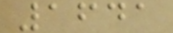1641
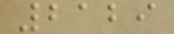2129
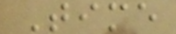Time
